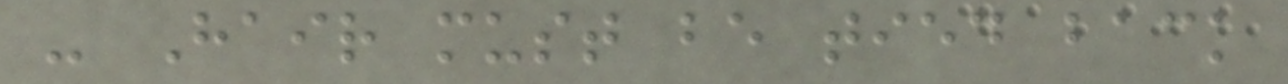- Hair must be tied back
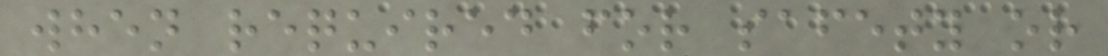when required for safety or
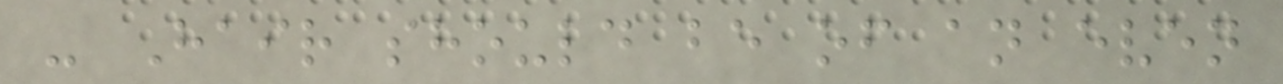- Hair should be of an even
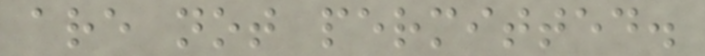are not permitted.
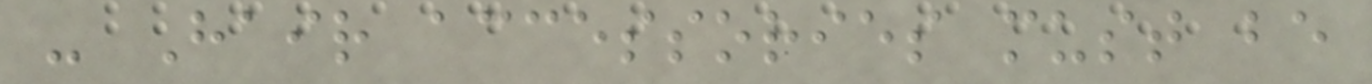- Hair accessories must be
